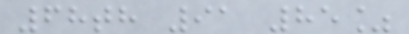68th 91 85%
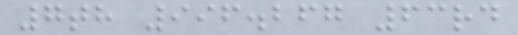7th 996.267 63rd
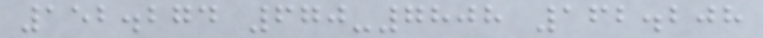152.274 670-7808 162.208
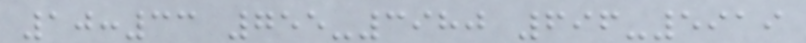10:33 755-3980 696-5919
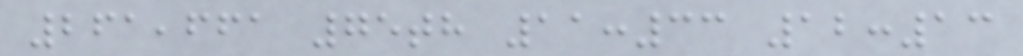261,661 75th 11:33 12:13
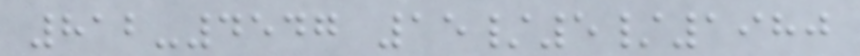812-4547 15/5/1980
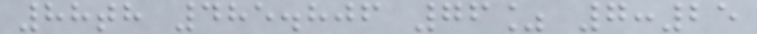88th 485.806 76% 7:25
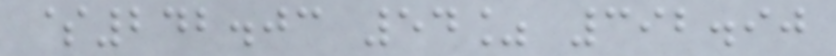$242.03 54% 392.90
